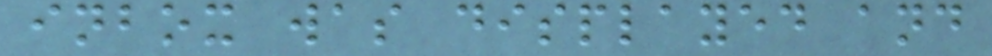inbox was displayed and
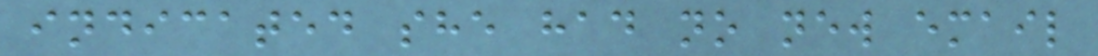indicated she had no new email
